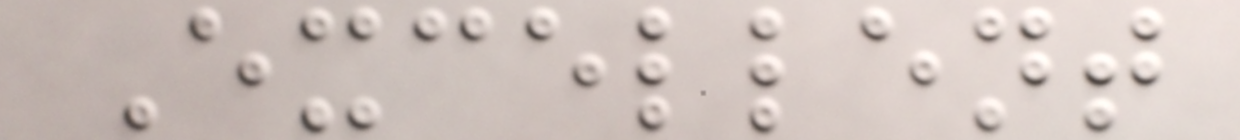Excellent
